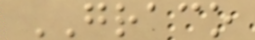GRACO
